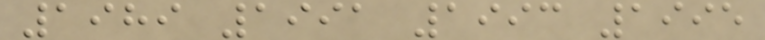1989 1991 1993 1995
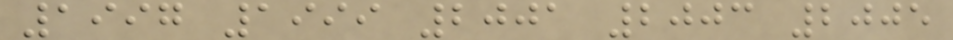1997 1999 2001 2003 2005
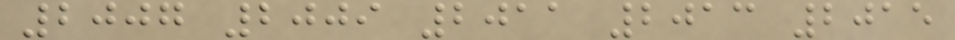2007 2009 2011 2013 2015
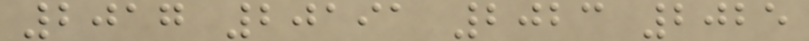2017 20191 2023 2025
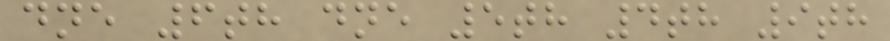dne 6th dne 5th 4th 9th
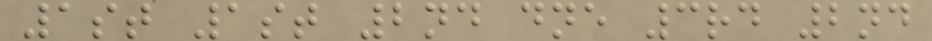1st 1st 2nd dne 3rd 2nd
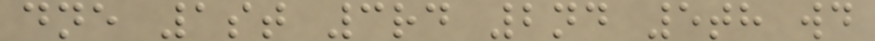dne 1st 3rd 2nd 5th wd
